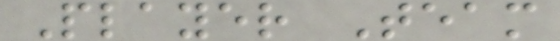Player Team
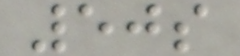50s
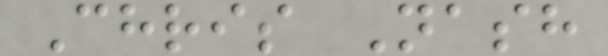Chris Nash
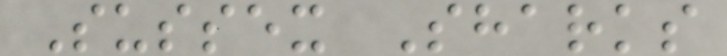Sussex Sharks
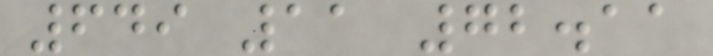649 11 72.11
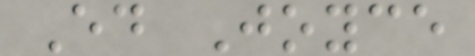Ed Joyce
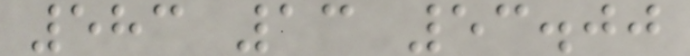583 13 53.00
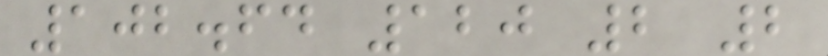102.64 120 2 2
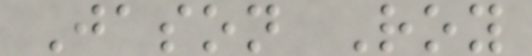Jason Roy
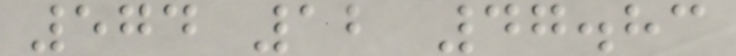574 12 47.83
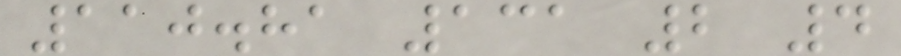110.81 131 2 4
